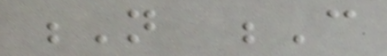N C
